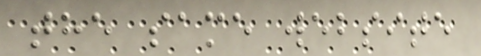the same website
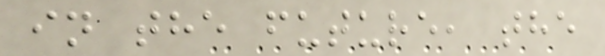in the future, the
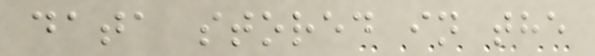data stored in the
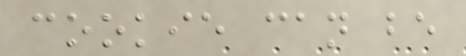cookie can be
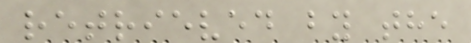retrieved by the
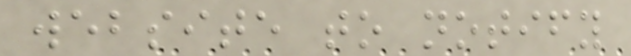website to notify
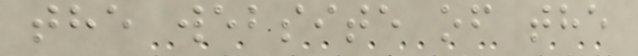the website of the
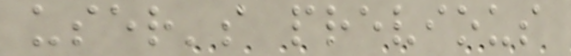user's previous
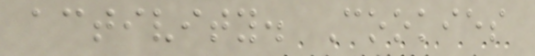activity. Cookies
